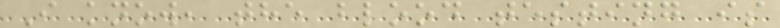I know, the blood testing is
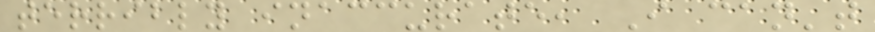terribly inaccurate, I can't
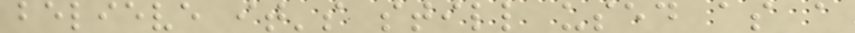believe it's still used as a
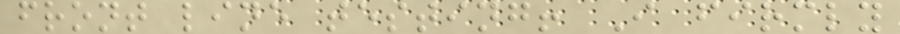front line testing! I firmly
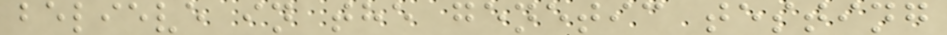believe in the genetic testing
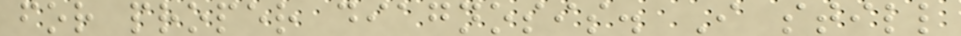for proper diagnosis. I still
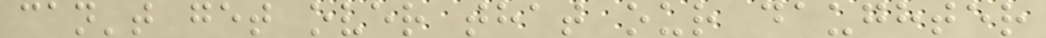can't get over that our daughter
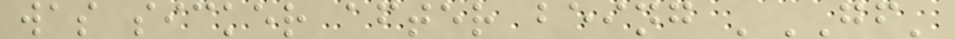was sicker after being 'GF'
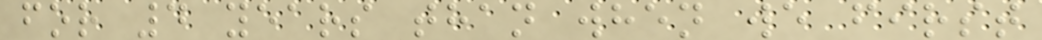for 4 years than when we first
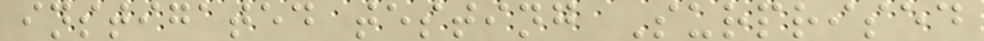instigated testing Surprised
